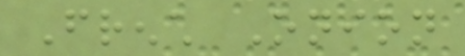French Onion
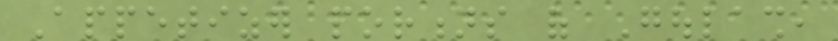Appetizer portions of Goulash,
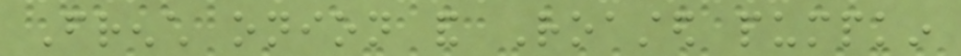French onion and Roasted pumpkin
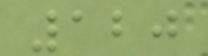120
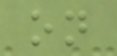on
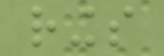rings
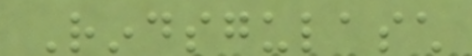Rindsgulasch
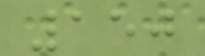150
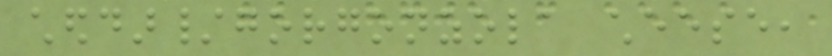cheddar/gorgonzola cheese,
